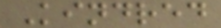Kindred
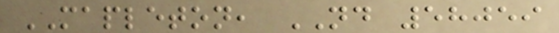MAPLETON, ND 58059
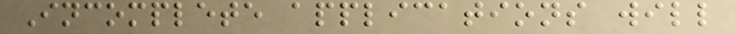Incomplete applications will
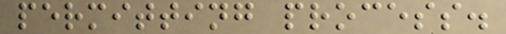permitting process.
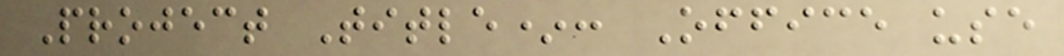Project Title*: Office use
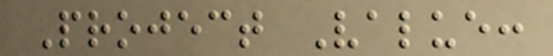Project Value:
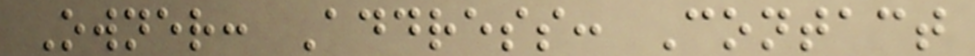Owner: Address: Contact
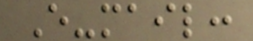E-mail:
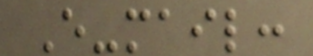E-mail:
